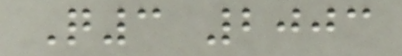Q3 2003
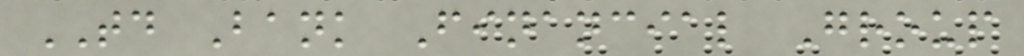TD Bank Financial Group
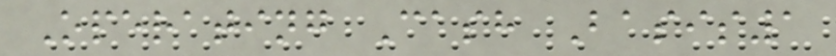Operating Cash Basis1
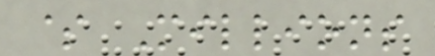$ Millions
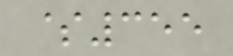$355
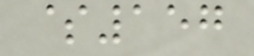$157
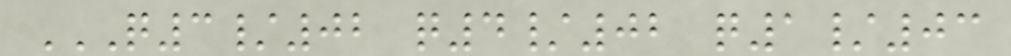Q3/02 Q4/02 Q1/03
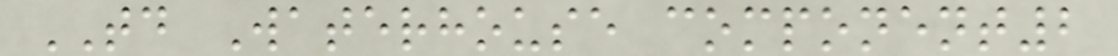TD Waterhouse component2
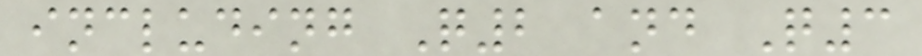including Q2 and Q3
